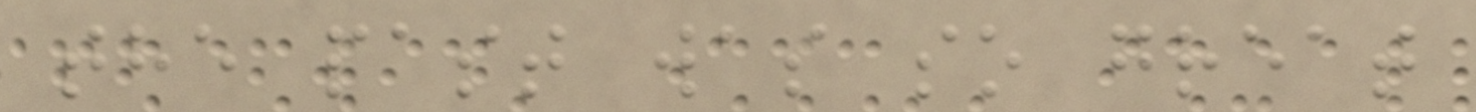the past was so great
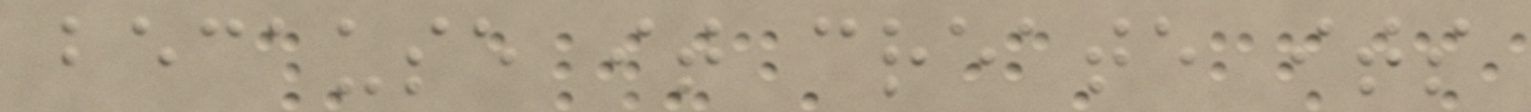because it create its
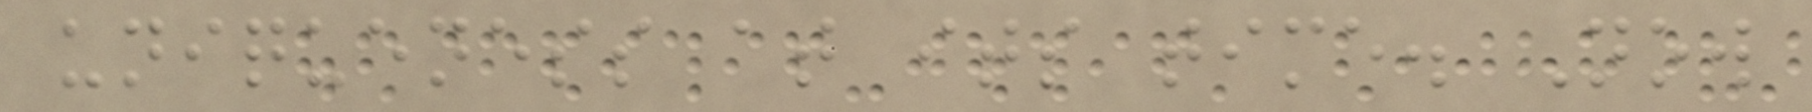uniqueness at its time. Now
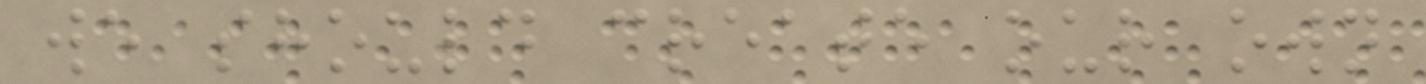we should create our own
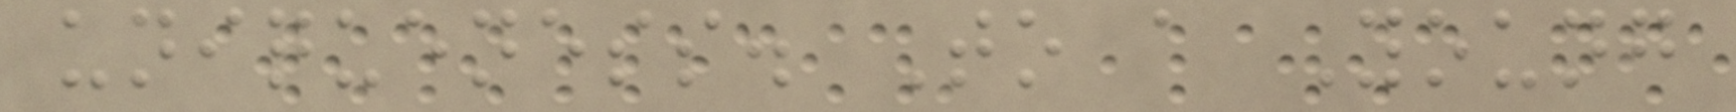uniqueness. To a Young
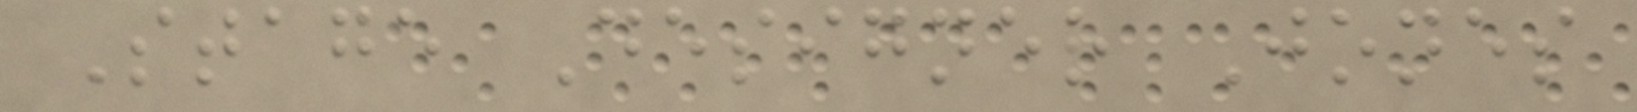Stage Designer Jones
